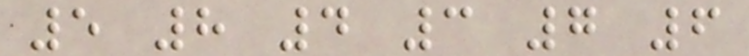5 8 4 3 7 6
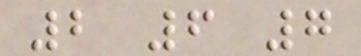2 6 7
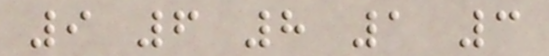9 6 8 1 3
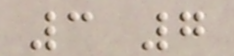3 7
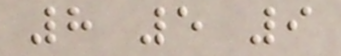8 5 9
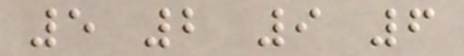5 2 9 6
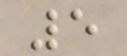5
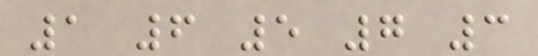1 6 5 7 3
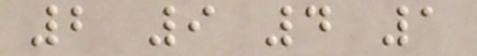2 9 4 1
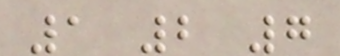1 2 7
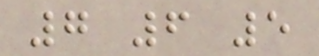7 6 5
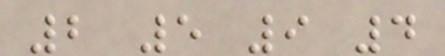2 5 9 4
